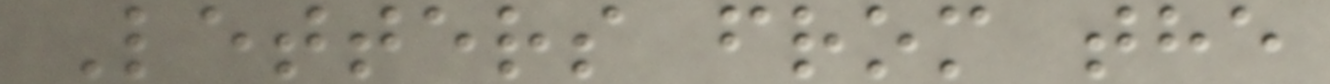Letters from the
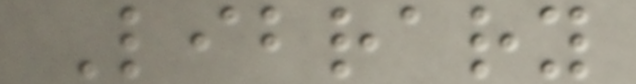Library
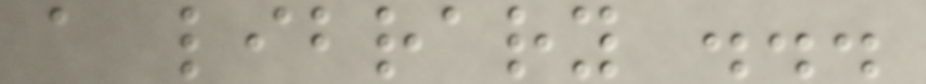a library ...
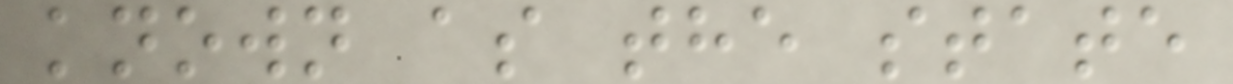known as the state
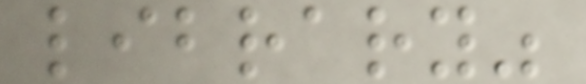library"
